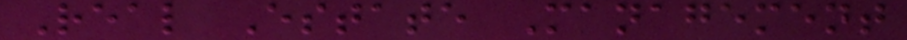Real Estate Management
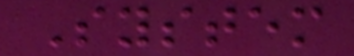System
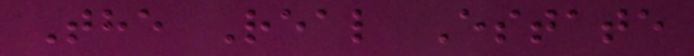The Real Estate
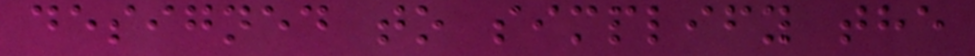designed to simplify the
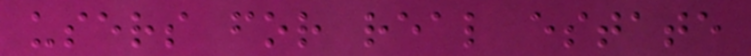users for real estate
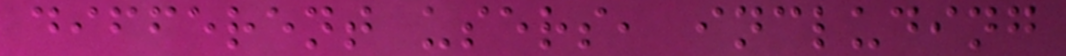different users, including
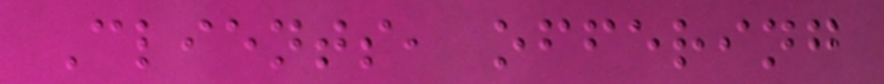Clients, offering
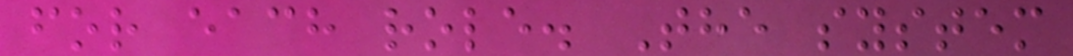for each role. The system
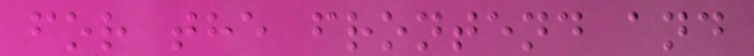for the frontend and
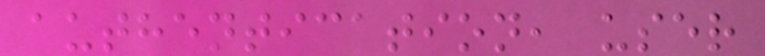authentication, user
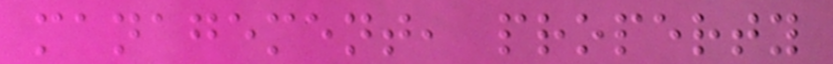management, property
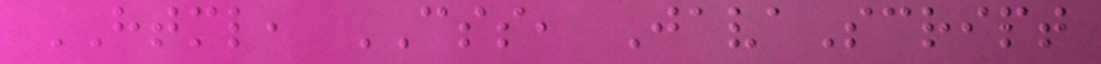HTML, CSS, JavaScript
